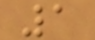1
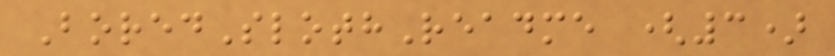BoredSlothReadme (3)
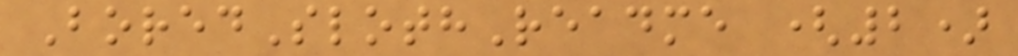BoredSlothReadme (2)
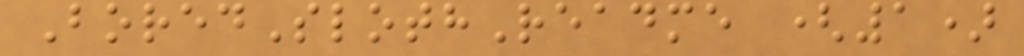BoredSlothReadme (1)
